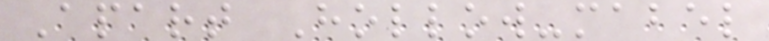Apart Hollow-mabel
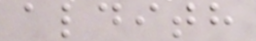aldith
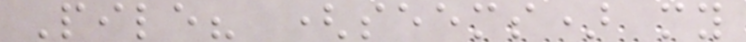Pile? (seems) my
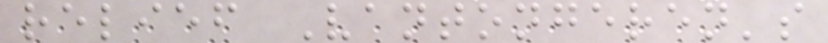relief Vantongeren's
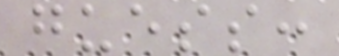guess:
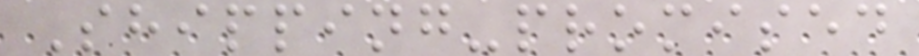Shipping-promised
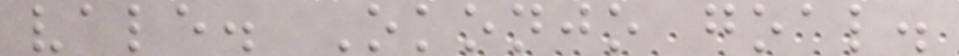vale. Okonjo goal.
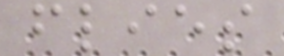flies
